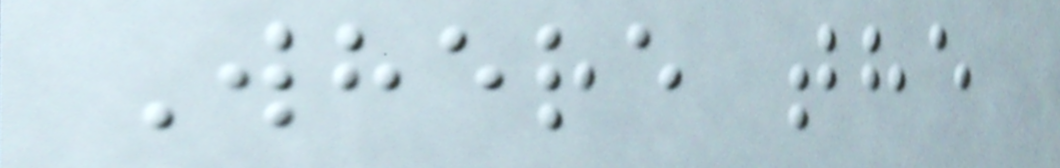Where the
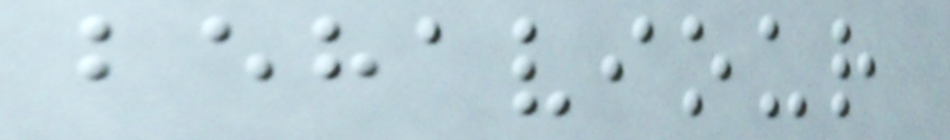behaviour
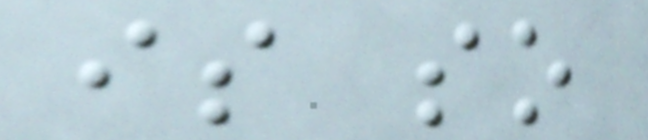is so
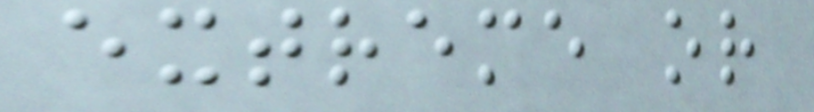extreme or
